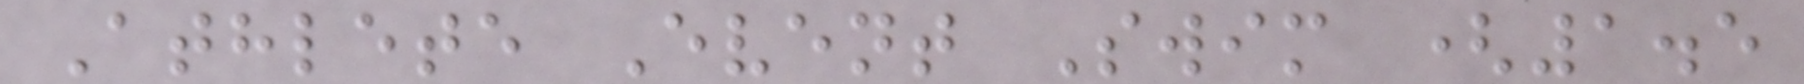Athlete Event Swim (1.5
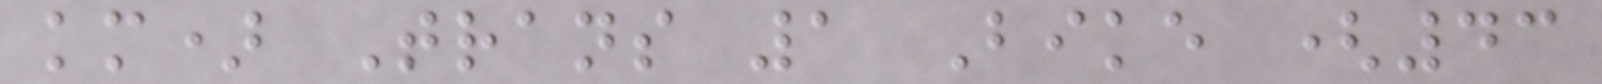km) Trans 1 Bike (43
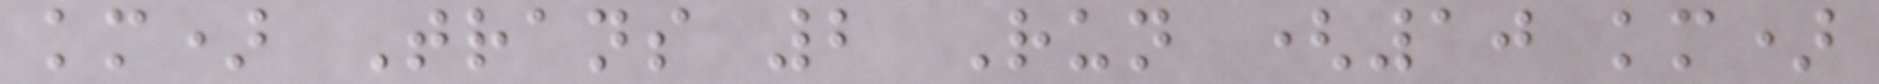km) Trans 2 Run (10 km)
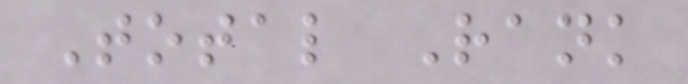Total Rank
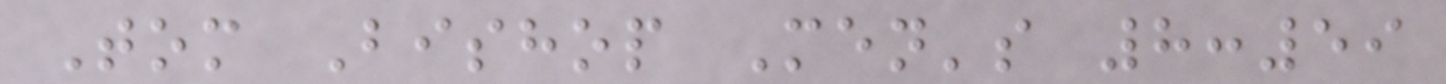Tom Bishop Men's 8:59
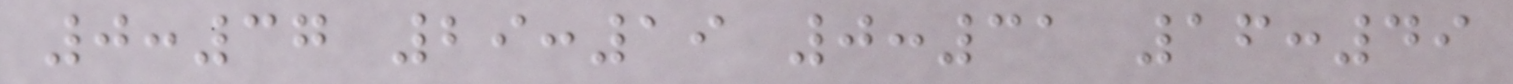0:37 29:19 0:31 16:49
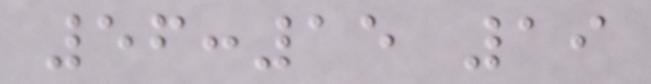56:15 19
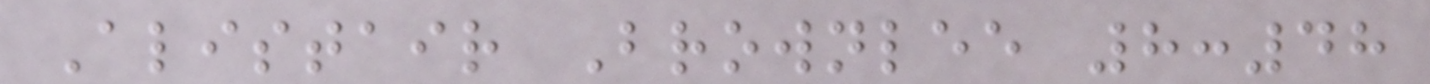Alistair Brownlee 8:48
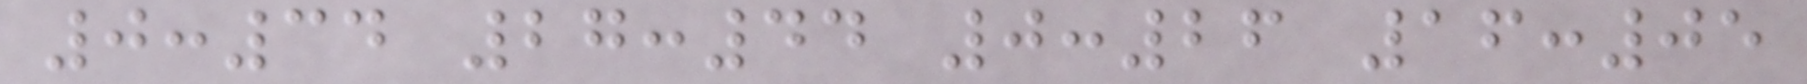0:34 27:44 0:26 16:05
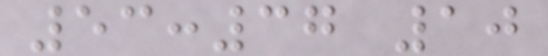53:37 10
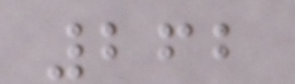262
